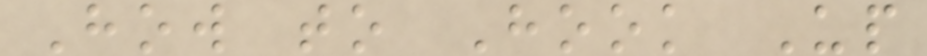How to Hook Up
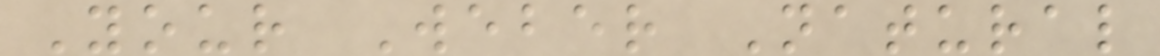Your Weber Natural
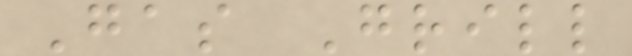Gas Grill
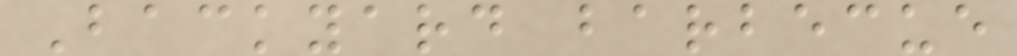Backyard barbecue
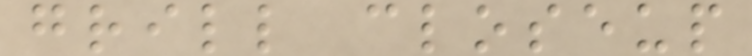grill closeup
